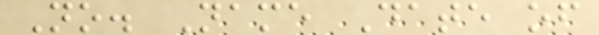No. Name Date of
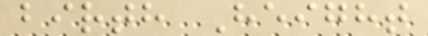birth Height
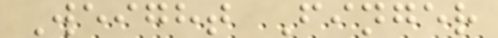Weight Finger
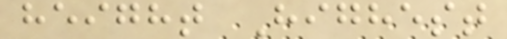height Highest
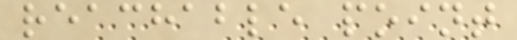reachable point
